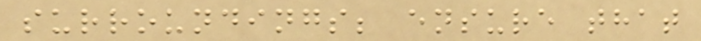surroundings; ensure that
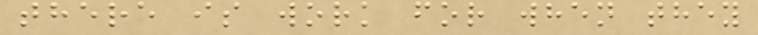there is work for when they
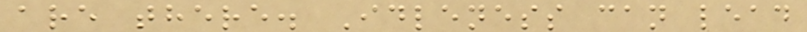are there. Idleness can lead
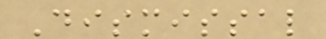Dismissal
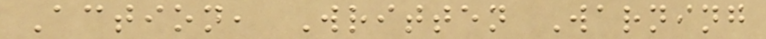Action, Written Warning
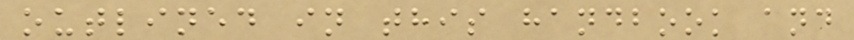outlined in this handbook and
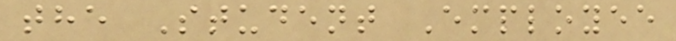the Student Employee
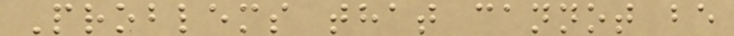Problems that cannot be
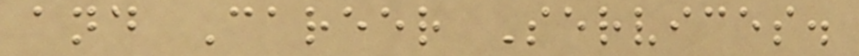and Career Services.
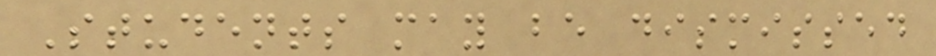Students may be dismissed
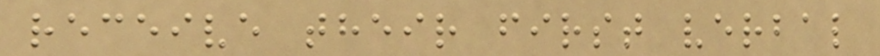receive their first verbal
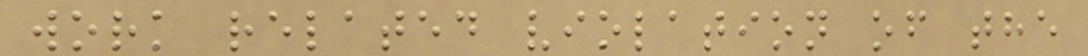work related violation of the
